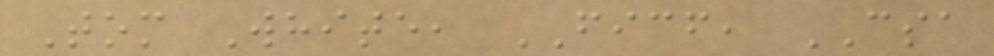Tom White, FICF, CSA
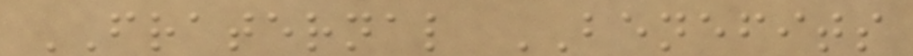FRATERNAL BENEFITS
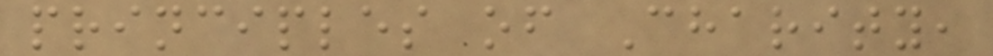principles of Charity,
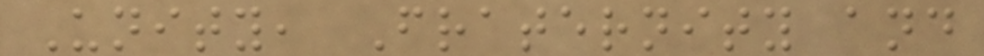Unity, Fraternity and
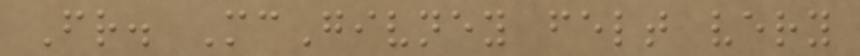Fr. McGivney felt very
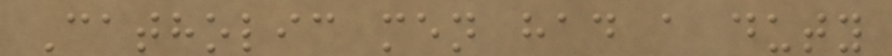Catholic men had a duty
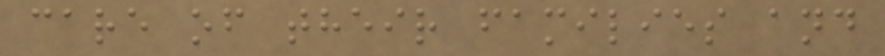care of their families and
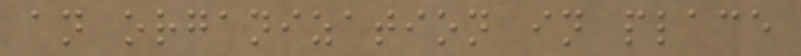an organization in place
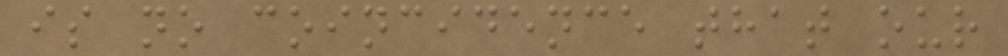is no coincidence that our
